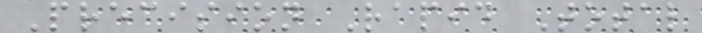Precision Rapid Total
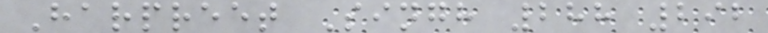Harpreet Singh 288 292
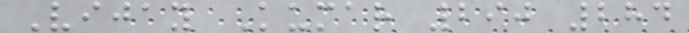Vijay Kumar 290 284
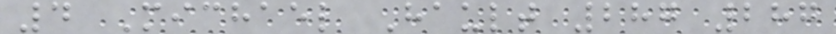4 Michael Hault 287 287
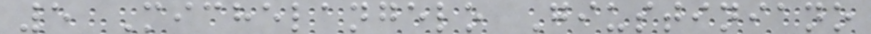5 Michelangelo Giustiniano
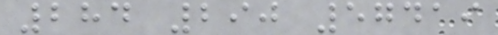284 290 57419
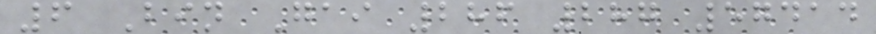6 Bin Gai 286 287 57414
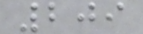209
